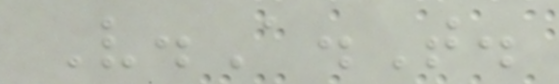V.A.T.
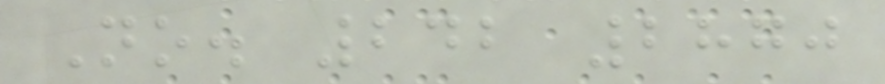No. 242 2870
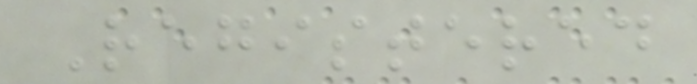Registered
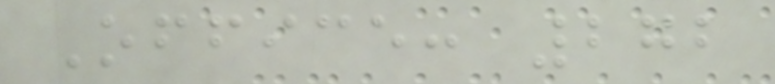Office: 272
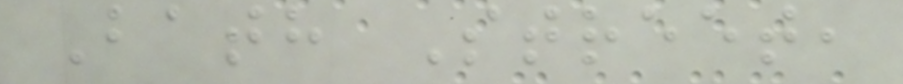Bath Street,
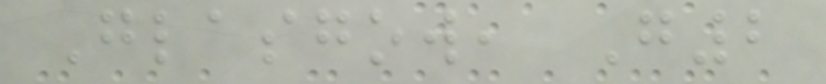Glasgow, G2
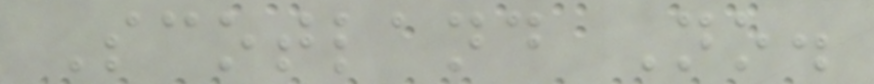Scotland No.
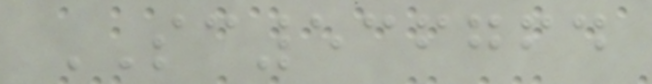SC536764
